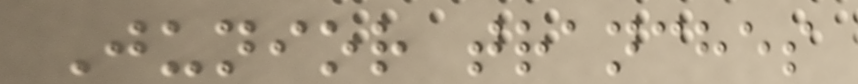Junior tranches
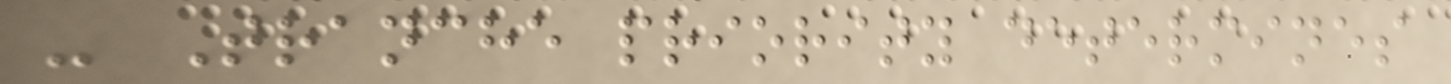- Tranche priority determines
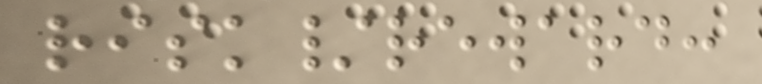risk/reward:
